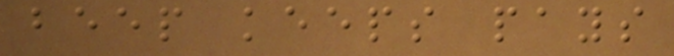beep keeps pays
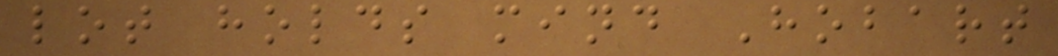lot holds mind Hobart
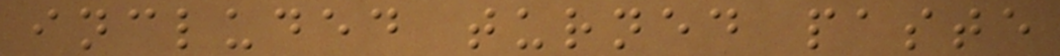included turned paste
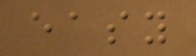easy
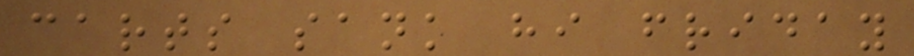carts sank hi friday
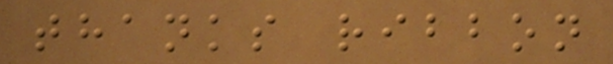thanks ribbon
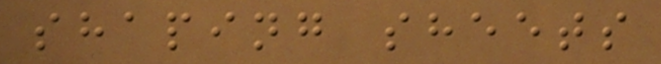shaping sheets
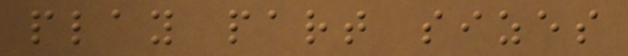play part sizes
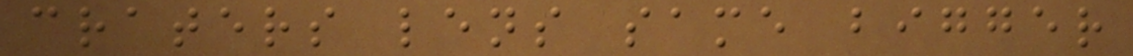craters lens same bigger
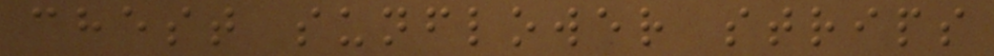chest sunflower strips
